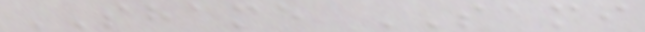SHAME SAMI
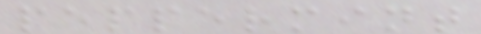peppermint
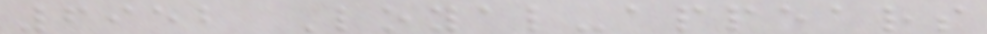6952 Loyal-appears
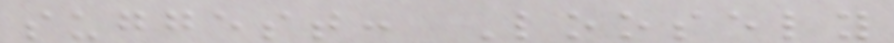suggest: Loosely
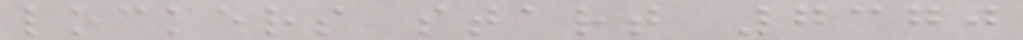lockers start 7370
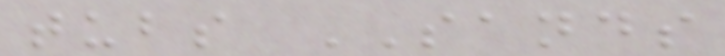tubs SANDS
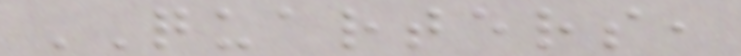QUARTERS,
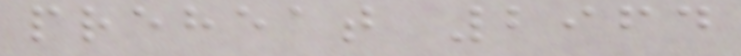preheat 2964
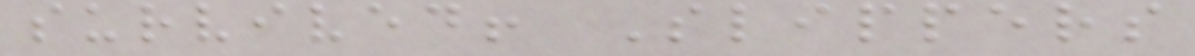survived! Slippers
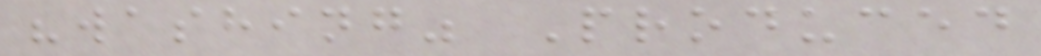"washing" Produced
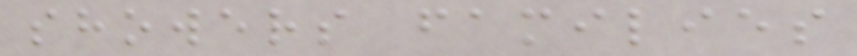showers families
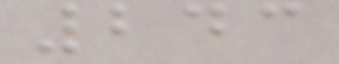243
